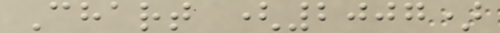Chart (2007)
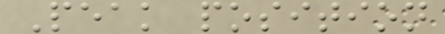Peak position
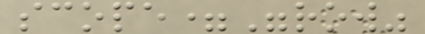scope="row"
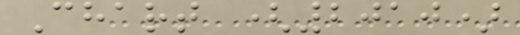Chart (2010)
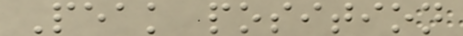Peak position
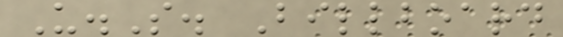U.S. Billboard
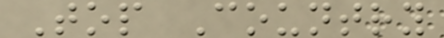Top Country
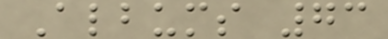Albums 73
